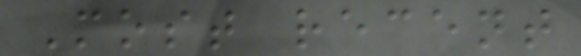Most recent
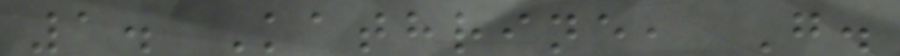1. Kathrine, G.
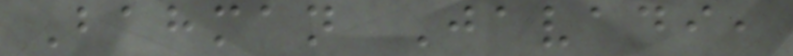Bahman Javadi,
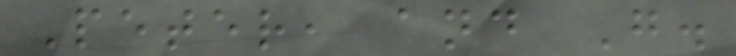Peter, and G.
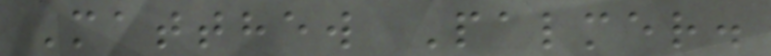Matthew Palmer.
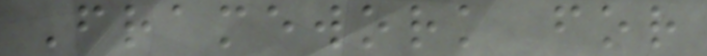Framework for
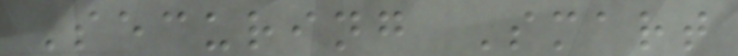Securing Smart
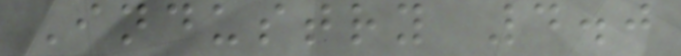Industry 4.0
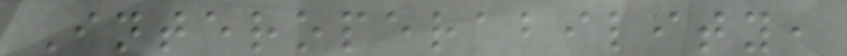Interoperability,
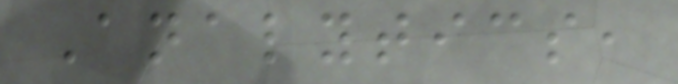Analytics,
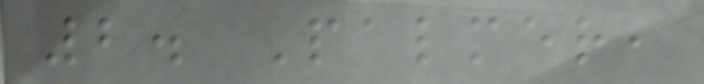2. Palmer,
